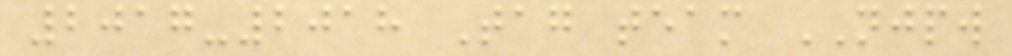2017-2018 Tag team NJPW
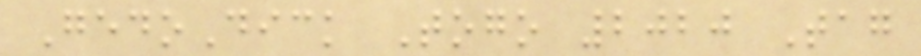GedoDick Togo 2020 Tag
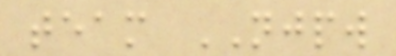team NJPW
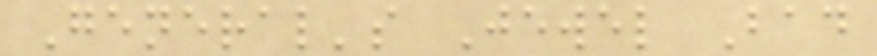General's Jewel Bad
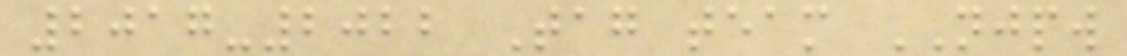2017-2022 Tag team NJPW
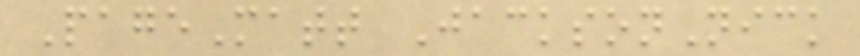PageMatt JacksonNick
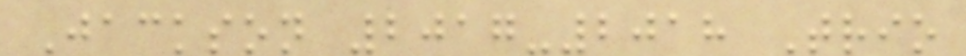Jackson 2017-2018 Trio
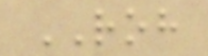ROH
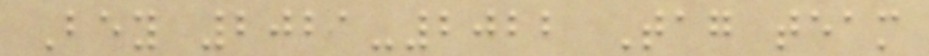Bey 2021-2022 Tag team
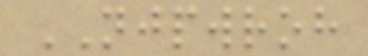NJPWROH
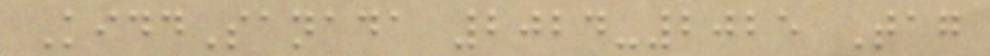KiddSanada 2024-2025 Tag
